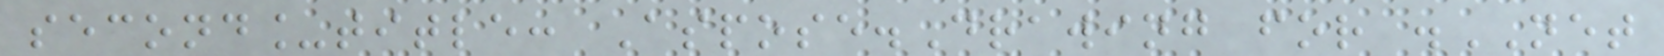second_title: Aspose.Drawing for .NET
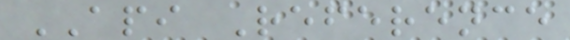API Reference
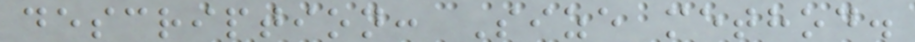description: Size method.
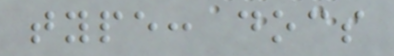type: docs
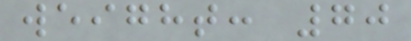weight: 70
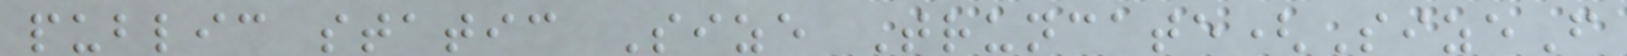public static Size Truncate(SizeF
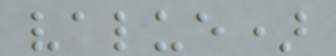value)
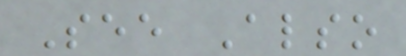See Also
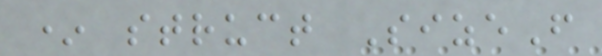* struct SizeF
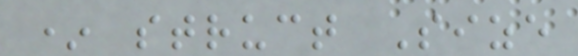* struct Size
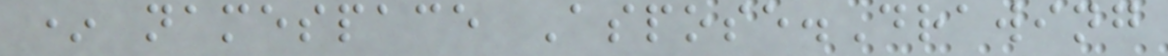* namespace Aspose.Drawing
